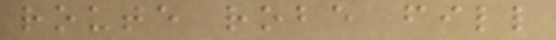route robe fill
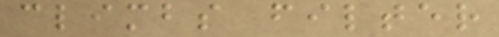climbs filter
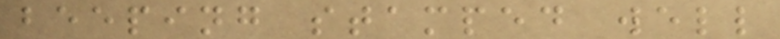beeping stamped well
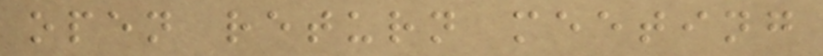open return meeting
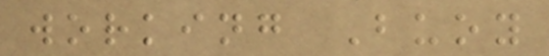working Buoy
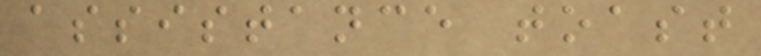assistance toast
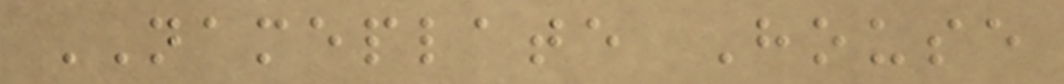NAMEPLATE House
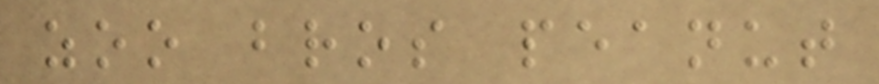zoo bros peanut
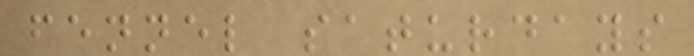fennel saturdays
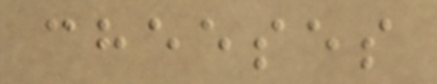cheeses
